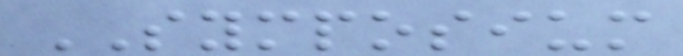SYMPOSIUM
